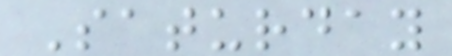Saturday
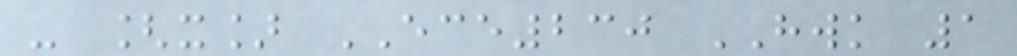- [x] ECE230 HWK 1
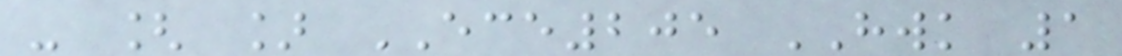- [ ] ECE205 HWK 1
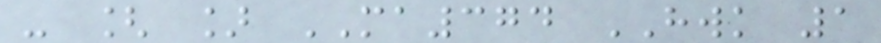- [ ] MA374 HWK 1
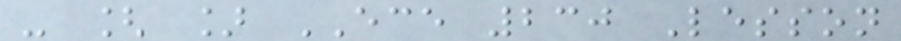- [ ] ECE 230 Lesson
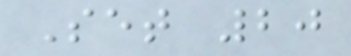Set 20
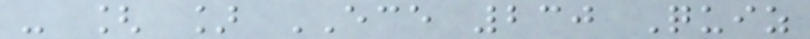- [ ] ECE 230 Quiz
